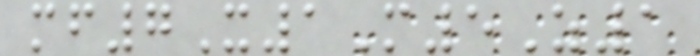mf7X1M5Z1
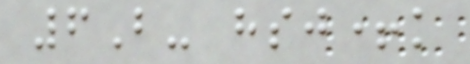6B- hsj+k
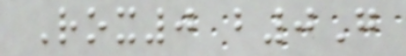Rox0 b0G
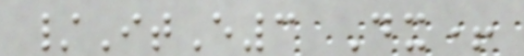/ItE3 Dx+
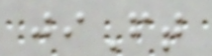jiFt
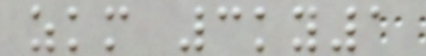zkm 3ky1
